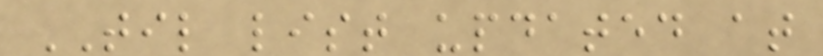TIL list updated at
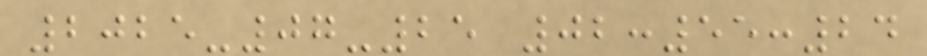2025-07-25 02:55:24
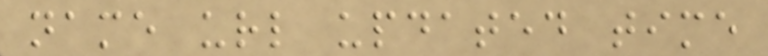name url updated time
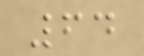64
